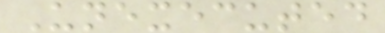Unexecuted
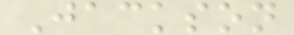Jackson
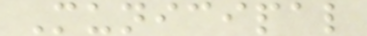Municipal
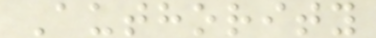Authority
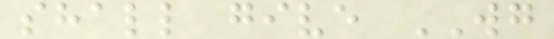shall give WG
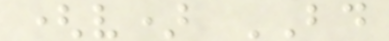(v) BD
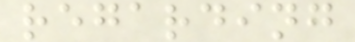regarding
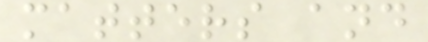matters and
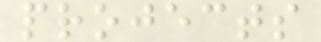projects
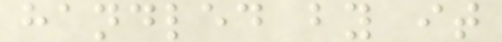handled by it
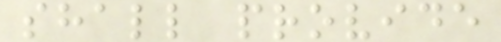shall provide
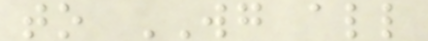to WG all
